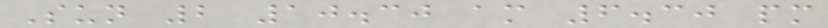Sun 2 10.30 am 6.30 pm
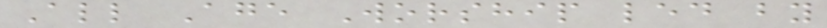All Age Worship led by
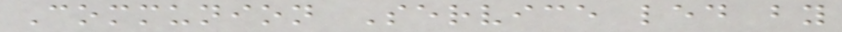Communion Service led by
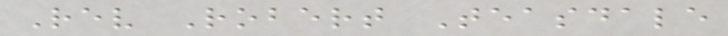Rev Robert Teasdale
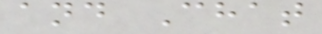and Chat
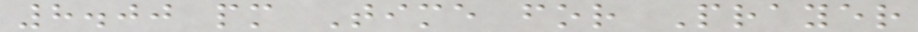8.00 pm Time for Prayer
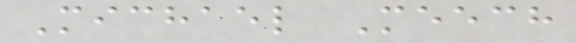Michael Meech
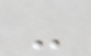-
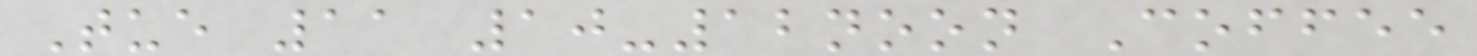Tue 11 10-12noon Coffee
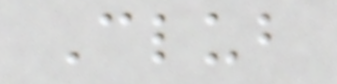Club
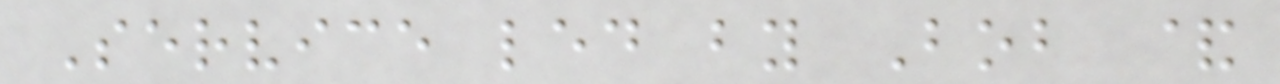Service led by Bob &
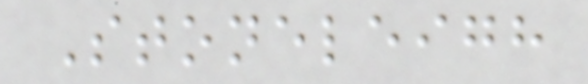Stoneleigh
